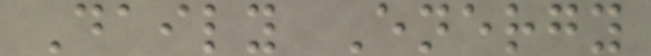Daily Energy
